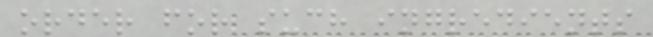order for such ingredients
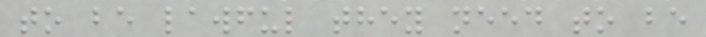to be lawful they need to be
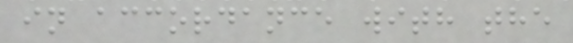in accordance with the
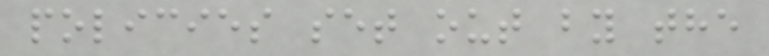policies set out by the
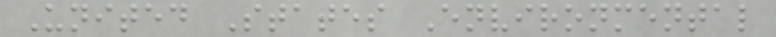United States Environmental
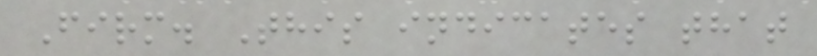Firm. This indicates that
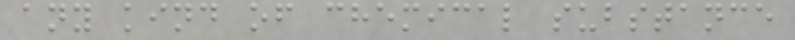any kind of chemical substance
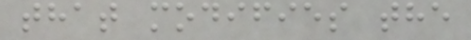that modifies the
